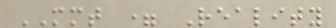MMT = Reality
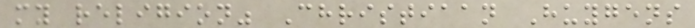my religion" Christiaan Huygens
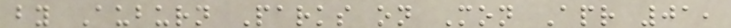by Auburn Parks on Mon Apr 01,
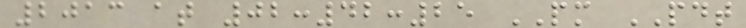2013 at 02:42:25 PM PDT
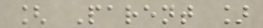[ Parent ]
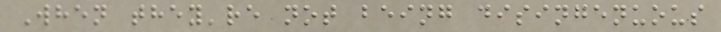When they're not being disingenuous
